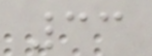33
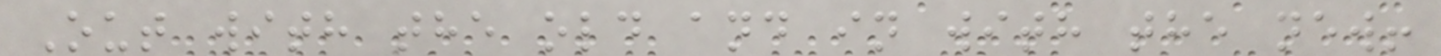Out with the old and in with the new!
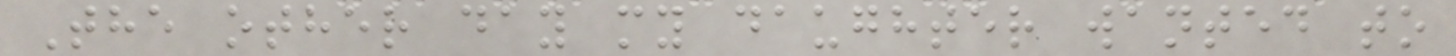The other day my daughter wanted to
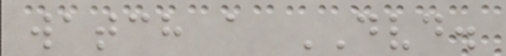watch a DVD.
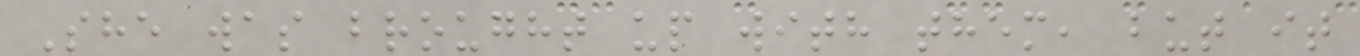She was brought up with them, but it
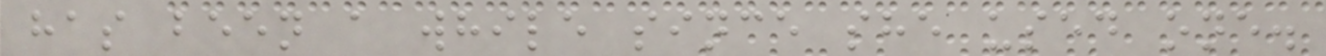has been a while since she used one.
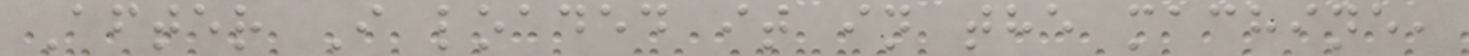After I loaded it in the machine,
